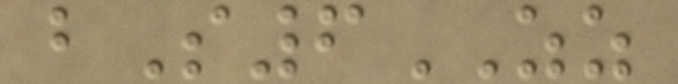bS6ZZ
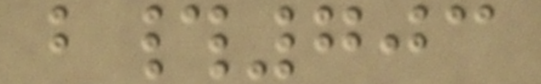b#703
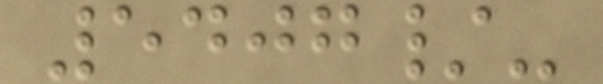5407/-
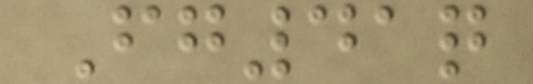Fg41q
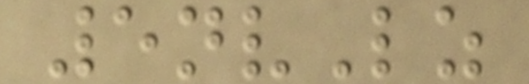5nvLz
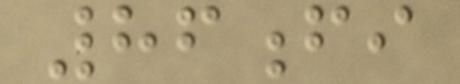86fi
